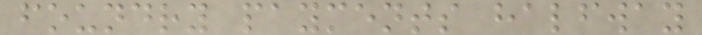foundry payments halfway
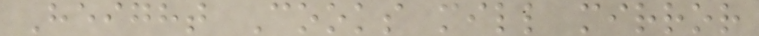Height Cooks mill mirror
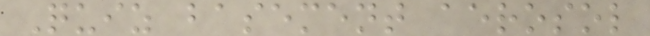Quiz basement aerosol
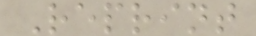Reprint
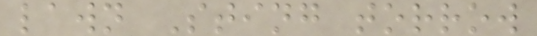lawn Sting torrow
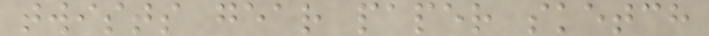twists gear paper sketch
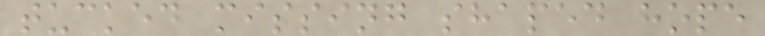tucked missing shaped hope
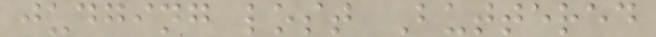judging lost Buttered
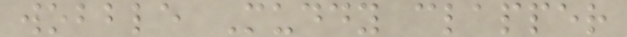wobble Muddy clapper
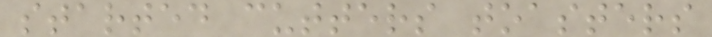started cutters toasters
